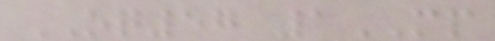OQ57 1MP
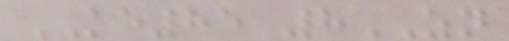KE85 8ZN
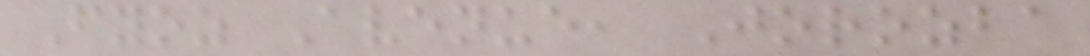Fyoz Avenue, Jorozba
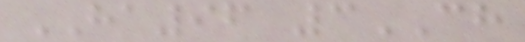HA96 3CH
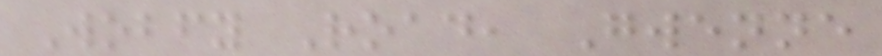Wobfy Road, Gwenne
